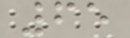65
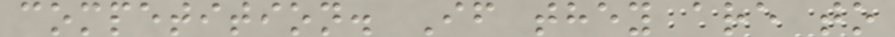competition. If they are to
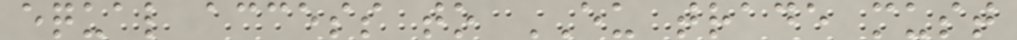equal access to EU trade must
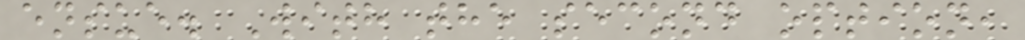ensue. With the second option,
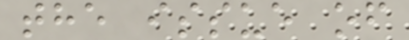the issue of
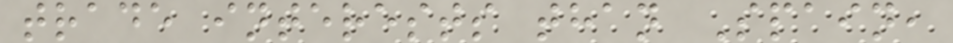trade interests than Spain,
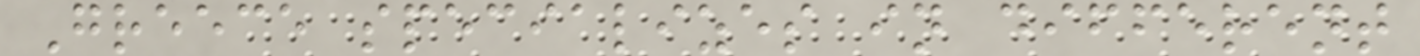Greece specializes in different
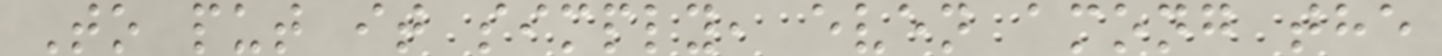To put it simply, even among the
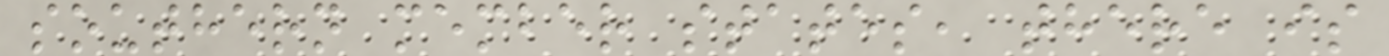southern member states, there is
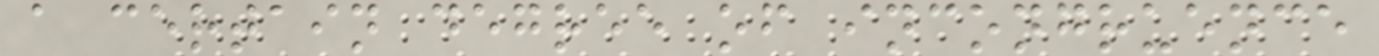a certain degree of incongruence
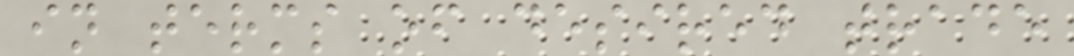in terms of desired trade
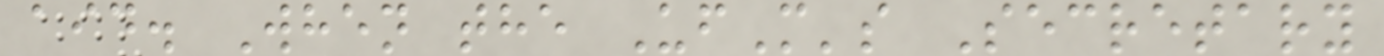aid. When the UfM's Secretary
